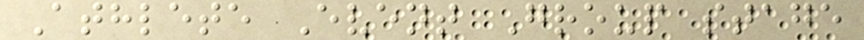Athlete Event Group stage
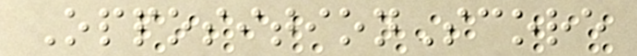OppositionScore
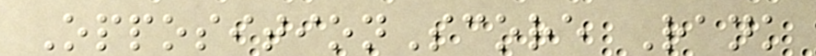OppositionScore Rank
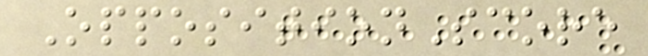OppositionScore
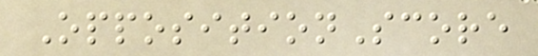OppositionScore
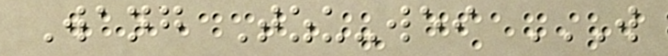Wang Tzu-wei W
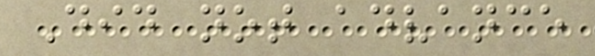Did not advance
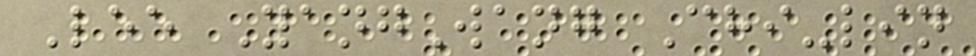Lee YangWang Chi-lin
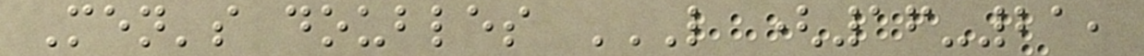Men's doubles L (16-21,
